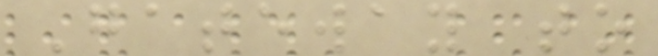Gateway to
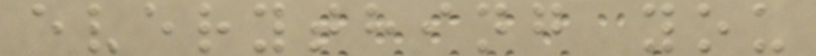everything you
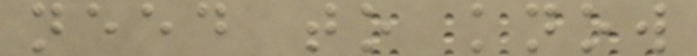need to know
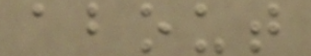about
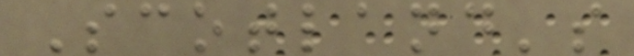Scotland's
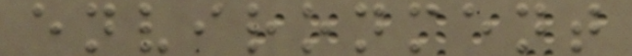environment
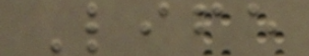Life
